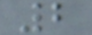2
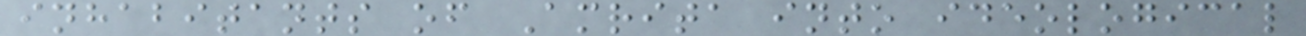inhabitants of Amrita into ideological
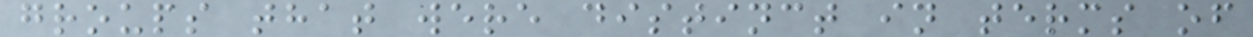groups that were distinct in terms of
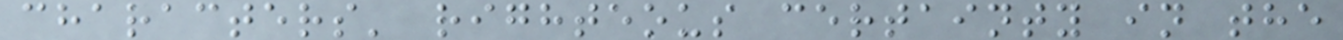characters' righteous certainty in the
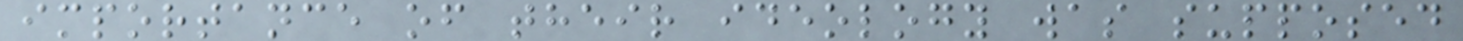importance of their ideology was supposed
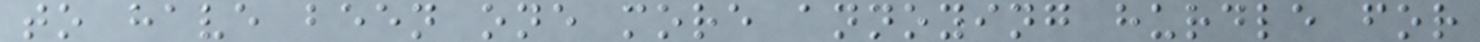to have been one more annoying hurdle for
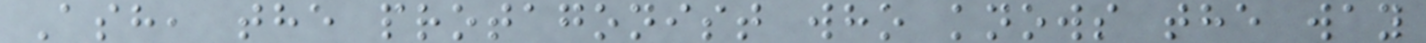Ash, the protagonist who knows the way
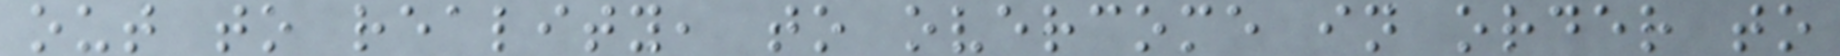out to reality, to overcome in order to
